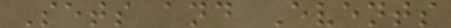Sets and Events
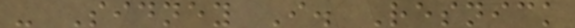- Sidney I. Resnick
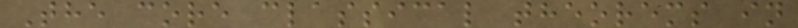The core classical theorems in
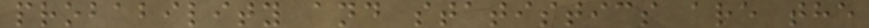probability and statistics are the
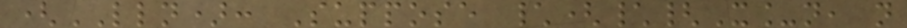(LLN): Suppose \(\{X_n, n
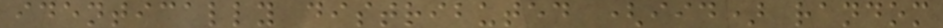identically distributed (iid) random
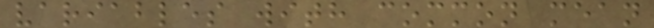variables with common mean
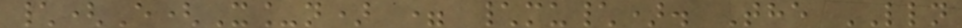\(E(X_n) = \mu\). The LLN
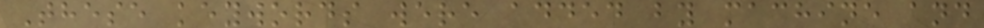These keywords were added by machine and
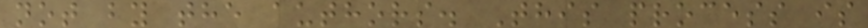not by the authors. This process is
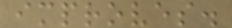improves.
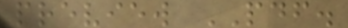preview PDF.
